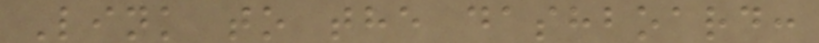Link to the dashboard:
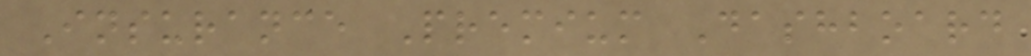Insurance Premium Dashboard
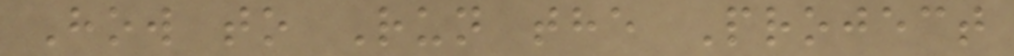How to Run the Project
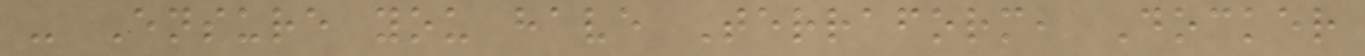- Ensure you have Terraform, Docker
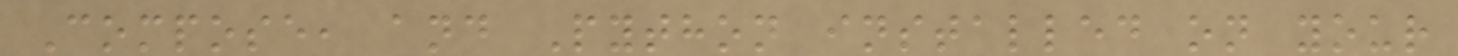Compose, and Python installed on your
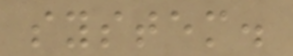system.
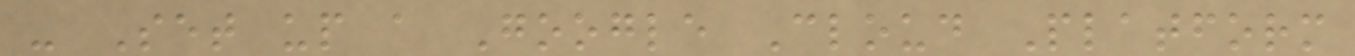- Set up a Google Cloud Platform
